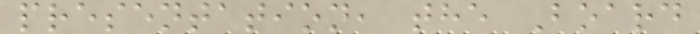presentation, the Board
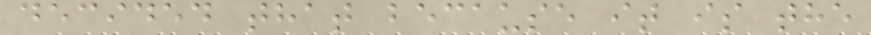decided that because it is the
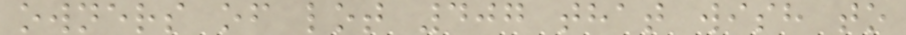owners of lot 407 that wish to
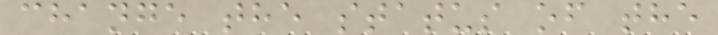change the status of the
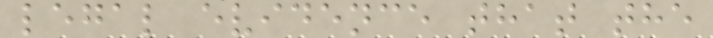legal evidence that the
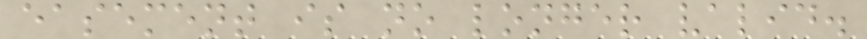easement is no longer valid.
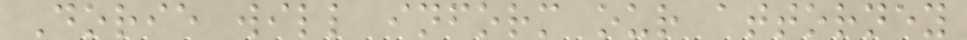Dorie will inform our attorney
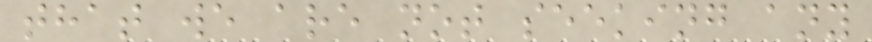that we are not seeking any
